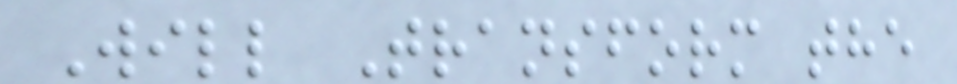Will Transform the
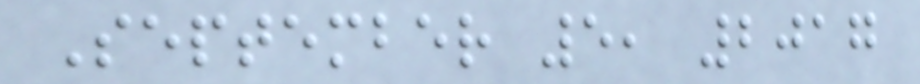September 5, 2017
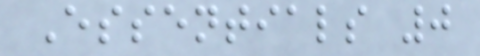Essentials 0
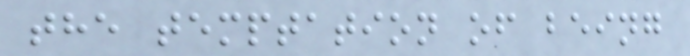the temptation of being
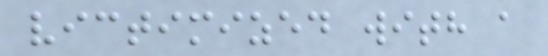victimized with a
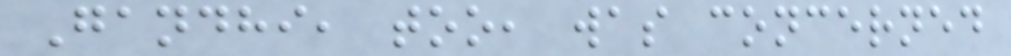Gandhi, too, was concerned
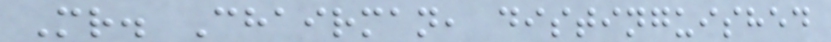Mr. Chairman, distinguished
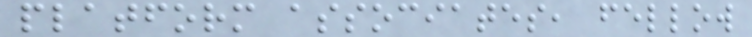platform associates, fellow
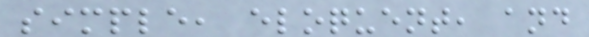simple, eloquent, and
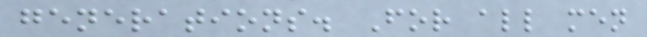generations. For all men
